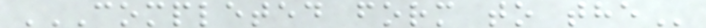COMPLETED FORM TO THE
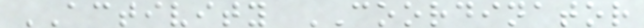ACTIVITY COORDINATOR
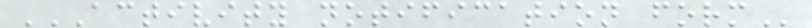ACTIVITY NOTIFICATION FORM
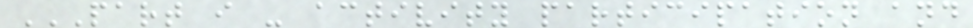PART I - ACTIVITY PARTICIPATION AND
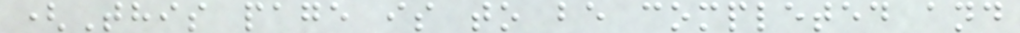(This page is to be completed and
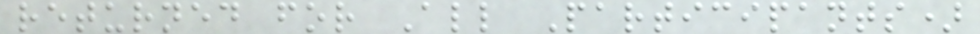returned for All Participants)
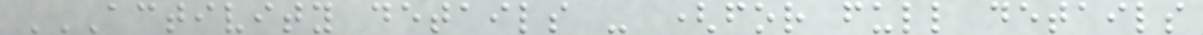ACTIVITY DETAILS - (FOR FULL DETAILS
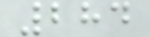284
